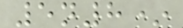5n8*
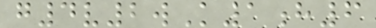g4v2wK1h6
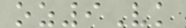oz9Vk
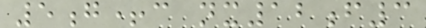5g+c nx12f3
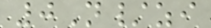0N/zi
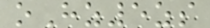oHz5zs
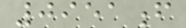0951f
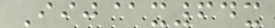Iij@x64x
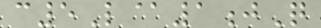c5L@1jQ
